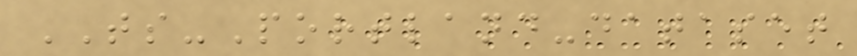TS-Portland-dataset
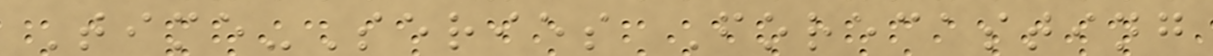Time-Series Forecasting
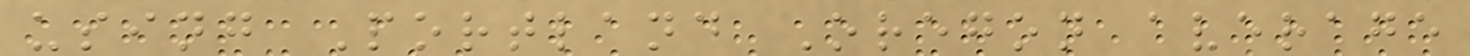using Portland Oregon average
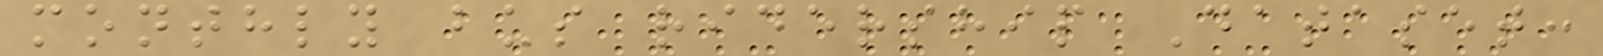monthly bus ridership Dataset:
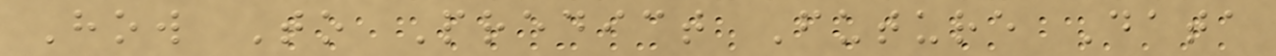How To Predict Future Data
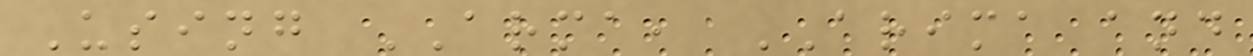Using ARMA, ARIMA and
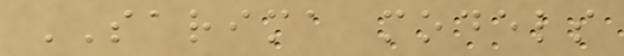SARIMA models
